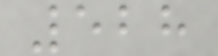528
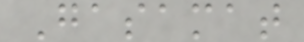Gasamat
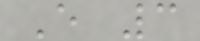E 3
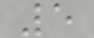5
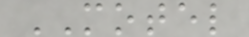MOTEL
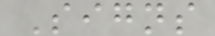Signs
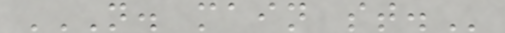N. MAIN ST.
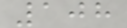108
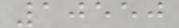10550
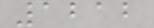1212
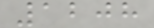1208
